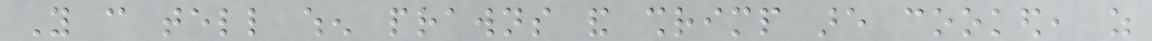You can tell when prawns and shrimp are cooked, as
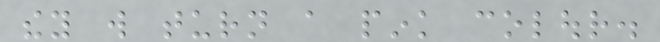they will turn a pink colour.
